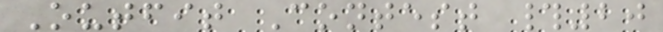Outfit Contest #20
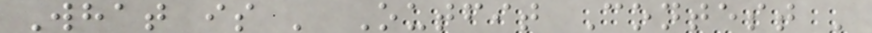What is ' Outfit Contest '
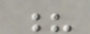?
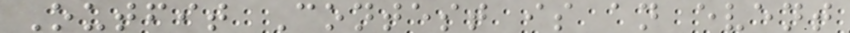Outfit Contest is an event
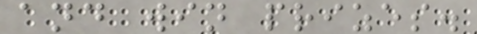and win prizes.
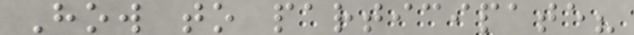How to participate?
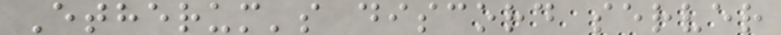Etherum's discord server
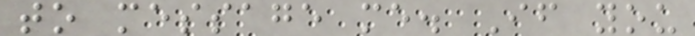to message me. If you
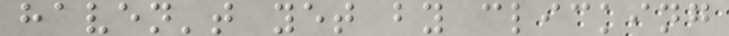haven't yet by clicking
